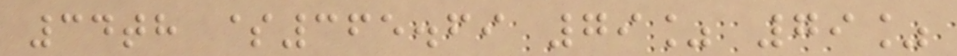34th $365.69 79% 79%
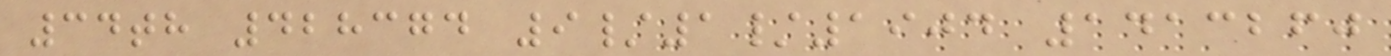34th 428374 9/1/1904 1413260
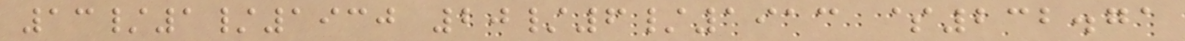13/1/1930 20/6/1913 $232.71
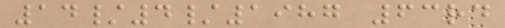14/4/1987 63rd
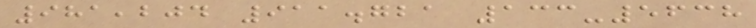981,204 911.721 133-5638
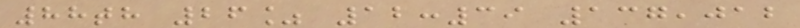88th 26% 12:39 137,012
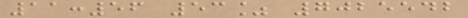11:56 53% 7025542
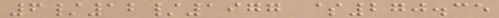6/12/1977 $270.35
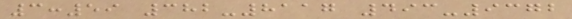3:59 382-8117 493-9372
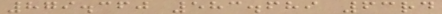879.360 583.689 63rd
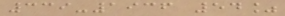339-1936 54%
